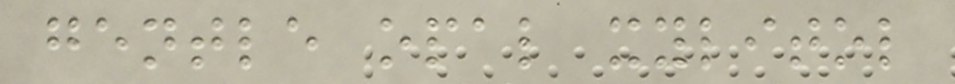gentle opal xylitol
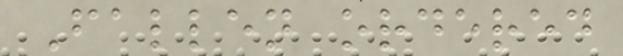Fallen ordered
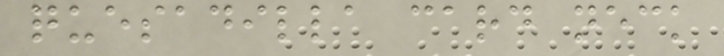quesadilla card neck
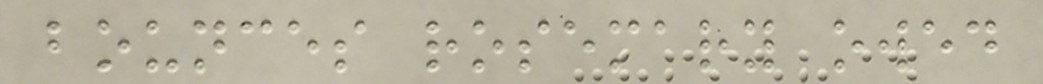bounces rosemary owed
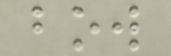bow
